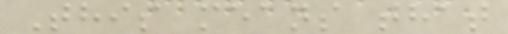This means that
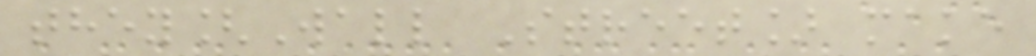they[Wall Street] make
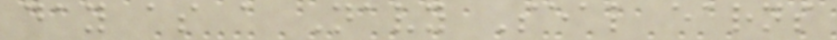day as a Navy Seal earns
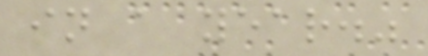in a year."
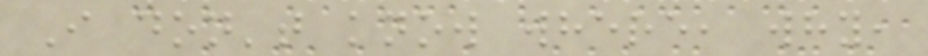I don't know where, why,
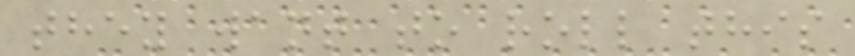they want to roll this
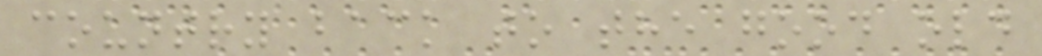country back to the good old
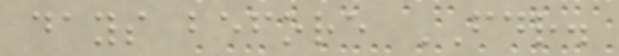days before FDR.
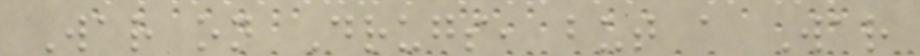War on Drugs, but a War
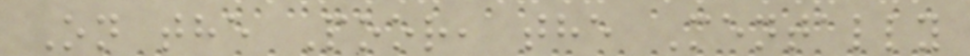On the Poor, the Mentally
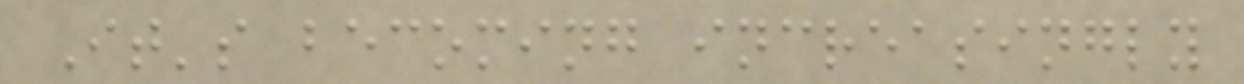It's becoming increasingly
